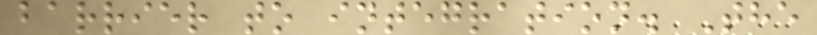barrier to integration. The
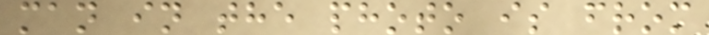man in the photo is from
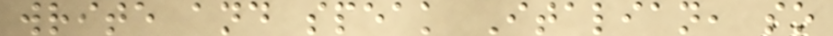write and speak Italian, so
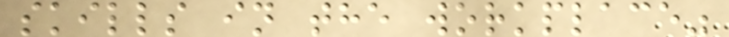skills in the workplace"
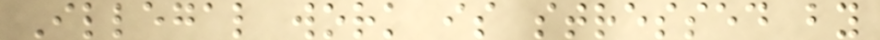Illegal work is stressed by
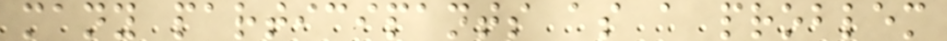many participants as a problem
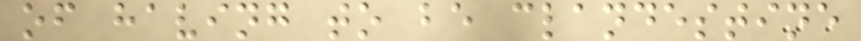of having to be clandestine
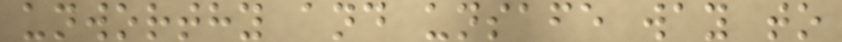unworthy and unsafe way to
